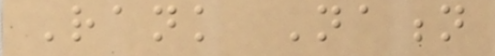Rank Nation
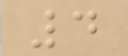4
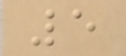5
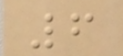6
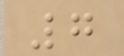7
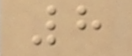8
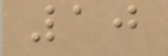10
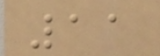11
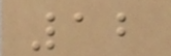12
